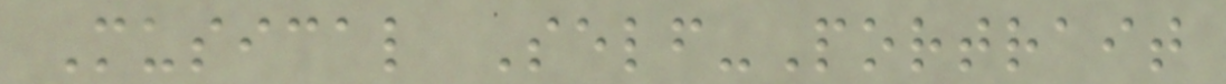Musical Self-Portrait
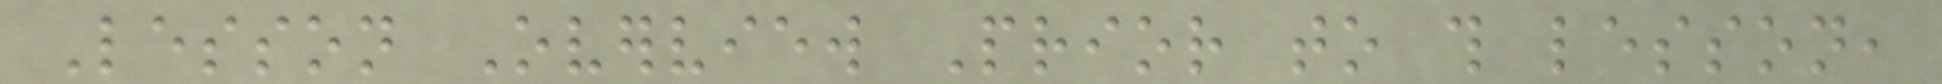Lesson Overview Prior to this lesson,
